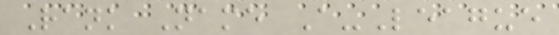Rank Name A-League
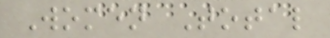Women Total
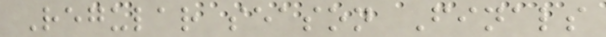Regular season Finals
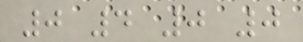0 4 0 0
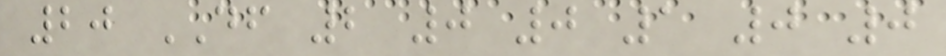20 DF 2 0 0 1 0 0
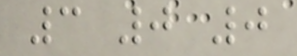3 0 0
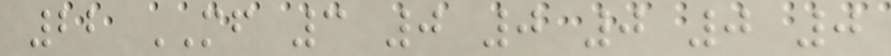22 MF 3 0 0 0 0 0
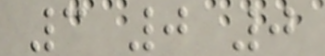3 0 0
